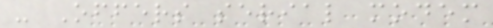- Offers serial modem
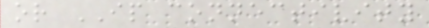or IP connectivity
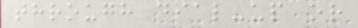through dial-up or
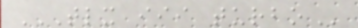TLX III TURBO
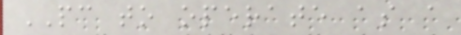PC to operate as a
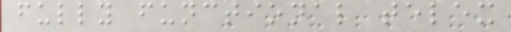fully functional telex
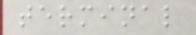terminal
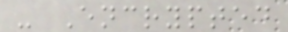- Encrypted
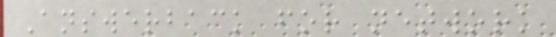Answerback for network
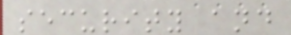security and
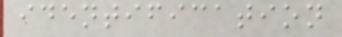identification
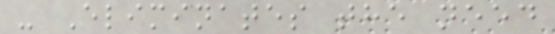- Eliminates the need
